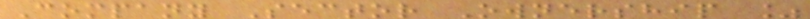Company Sector Ownership %
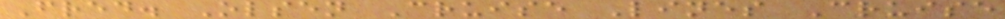Fred. Olsen Cruise Lines Cruise
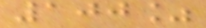100%
